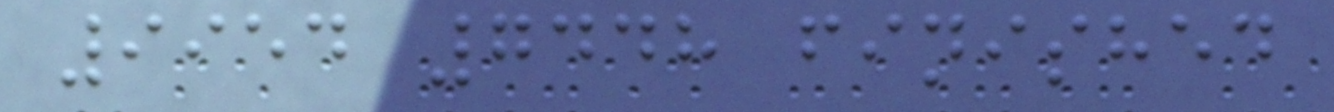9954 7448 finished
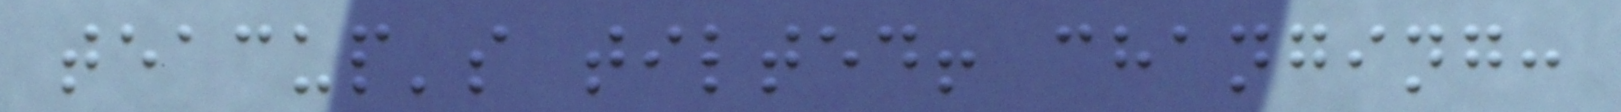teacup's tilted! changing:
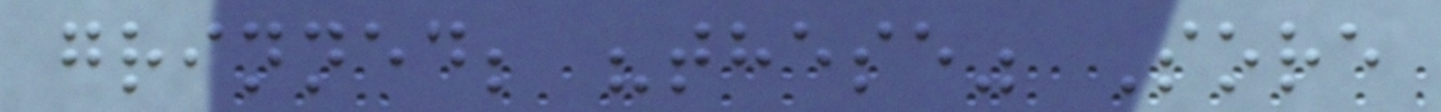grinned; "these" Sore
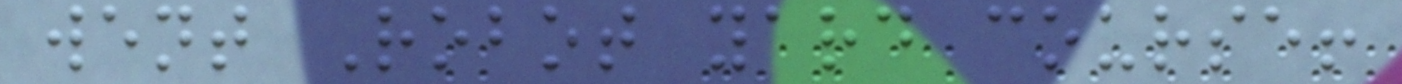went Robot yard course!
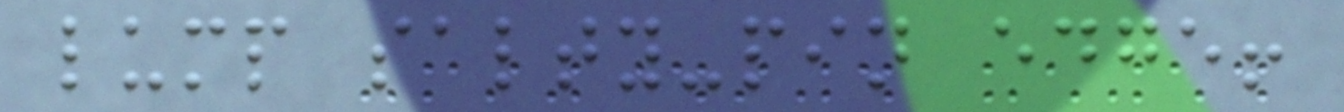lump salty-pin edge!
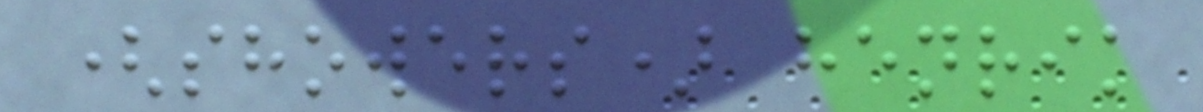(showers) henrik
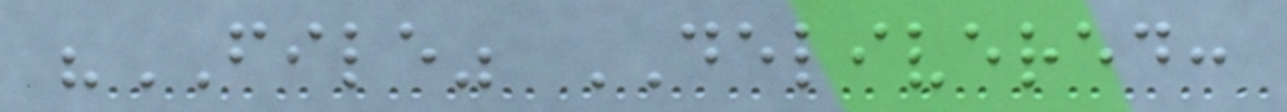"FILE" DELIVERED:
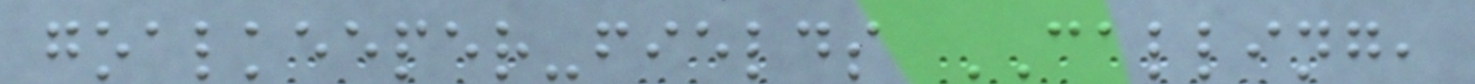goalkeeper-fields CALLING,
